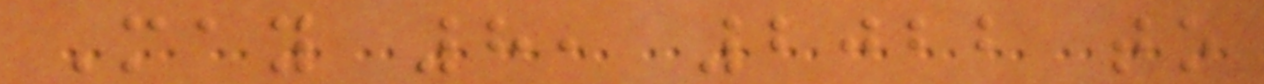May 8, 2022 to
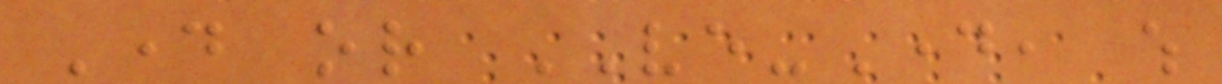Day or VE-Day, which
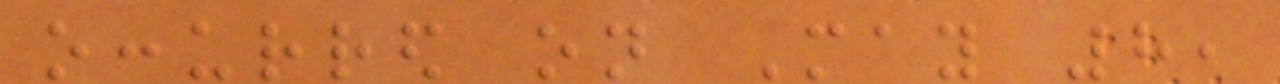occurred on May 8,
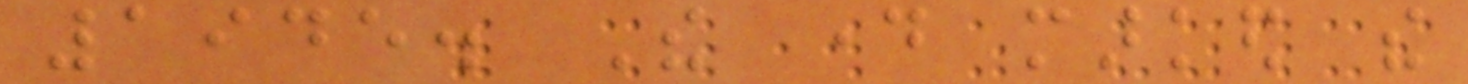1945. The day marked the
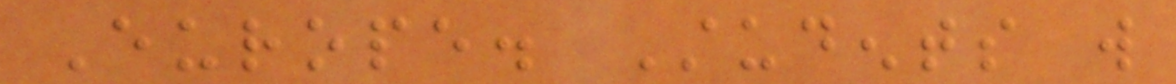Europe. Students will
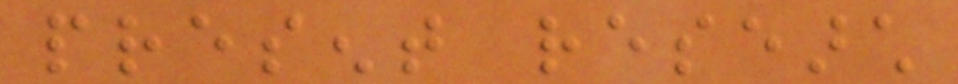present research
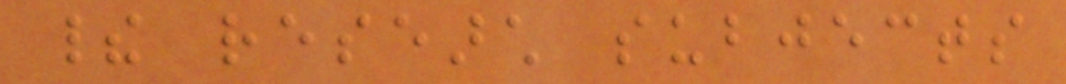their research subjects
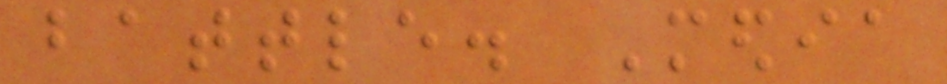battle. Media
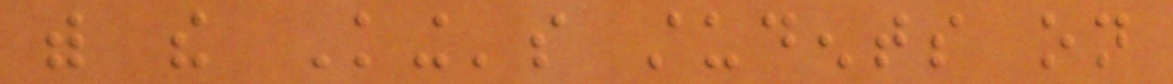with the King's students on
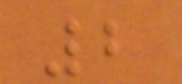2
